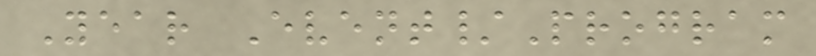Year Event/Program
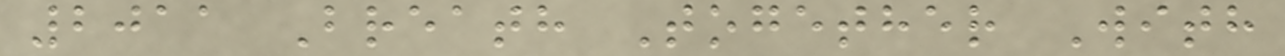2011 Breath Together With
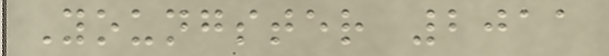Youngster 2011
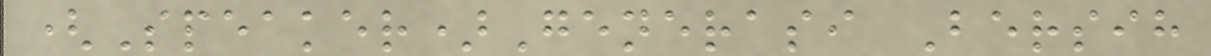(Speaker)Generasi Bersih
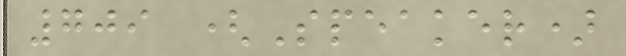709 (Speaker)
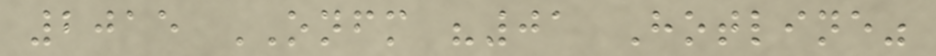2015 ONFM "01 Hotline"
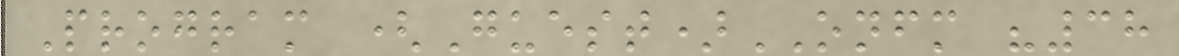Program (Guest)ONFM "38
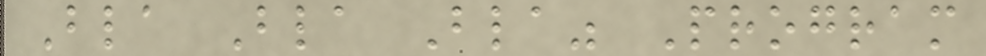Bla Bla Bla" Program
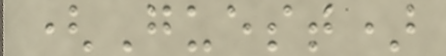(Guest)
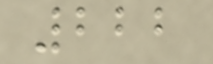222
